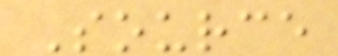Source
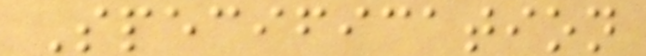Specification
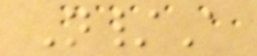N/A
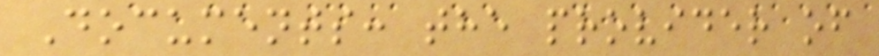Documents: the provider of
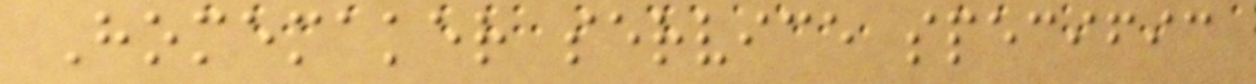Homemaker service specific
